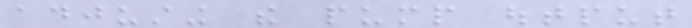adjusting the pump output
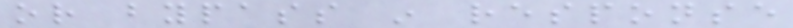or bypass in response
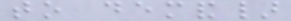to demand}
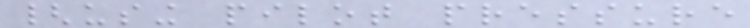{using pilot pressure
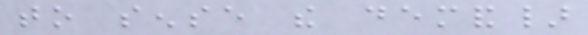to sense the demand}
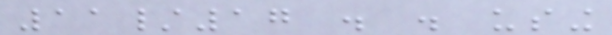11/17 . . using
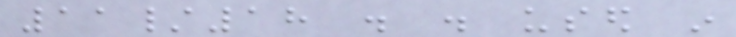11/18 . . used in
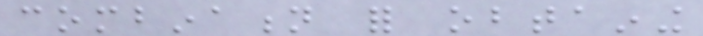combination for obtaining
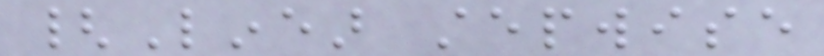{Linear stepwise
